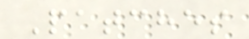Patches
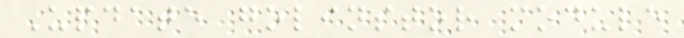Update golinstor module
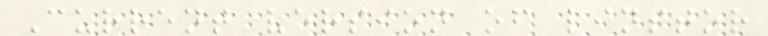Current version of linstor
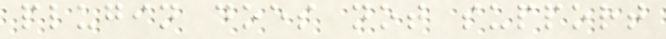plugin does not support
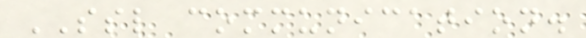SSL communication.
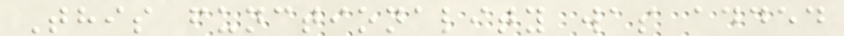This functionality was added
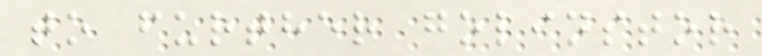to further golinstor
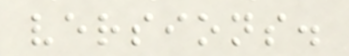versions.
